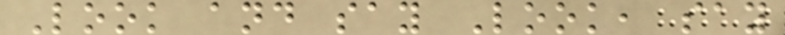Look and say Look, say
